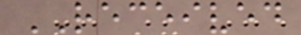RECEIVED
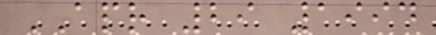APR 29 1994
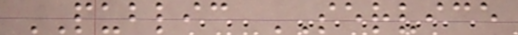PUBLIC SERVICE
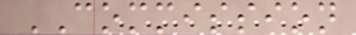COMMISSION
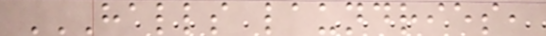HALLS LAUNDRIES,
